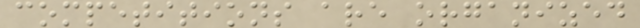competitions are organized
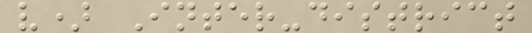v) Inter-district
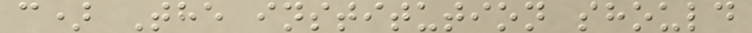c) The institution should
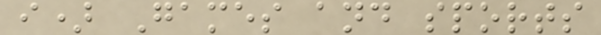i) Games and sports
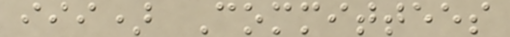iii) Committees
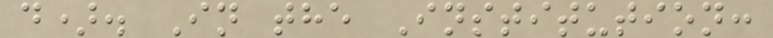d). In the Institution:
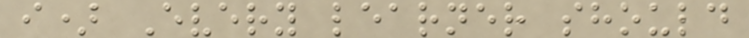i) Every learner should
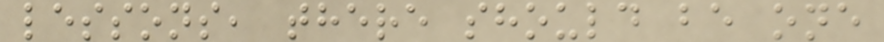lessons, there should be one
